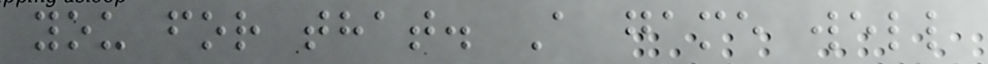you for that. A game well
